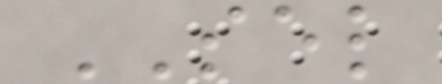SEL
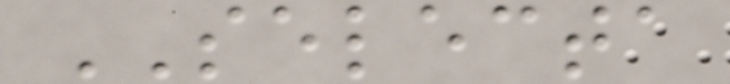SELECTA
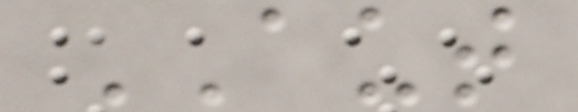AUT
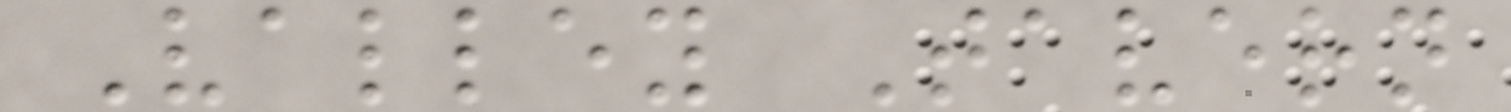Valley Tavern
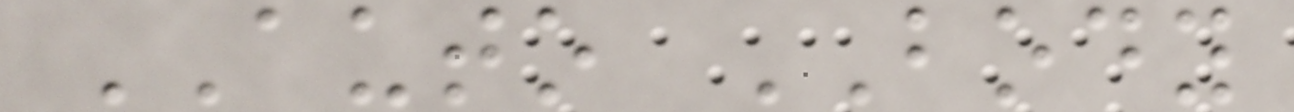AUTO BODY
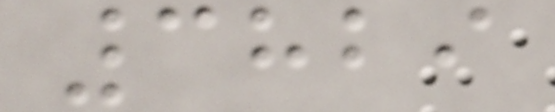3829
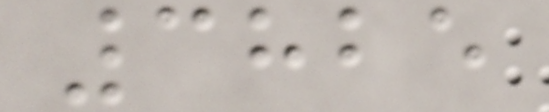3825
